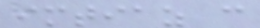imtiaz c
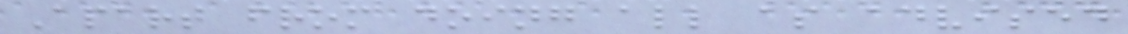Apart from doing all as advised
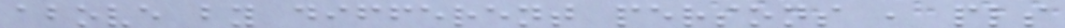above by different persons , pls
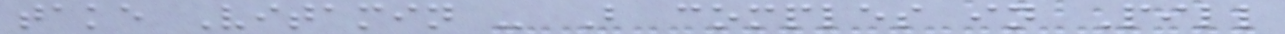take Vitamin - B comples in Pill
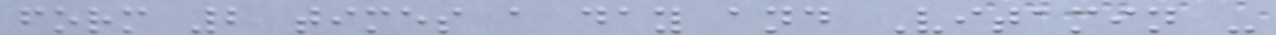form 2 times a day and Vitamin -
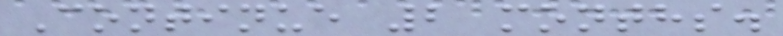Continue 2 months.
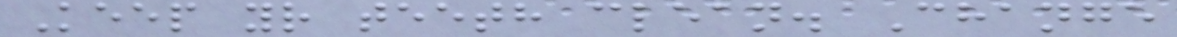Keep yr teeth clean. Change
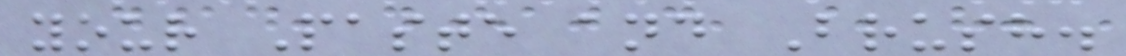your Paste and Brush.
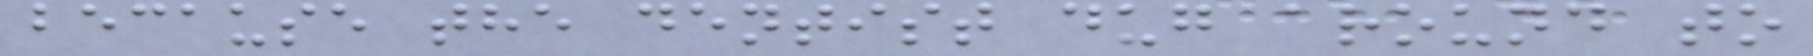because the dentist dug around to
